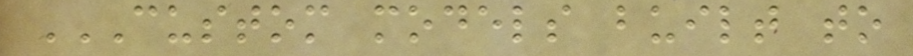CUSTOM MODELS BUILT TO
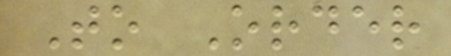To Order
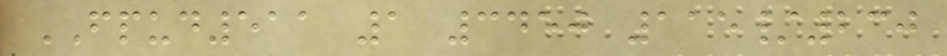FPUD511 1 3450 115/230
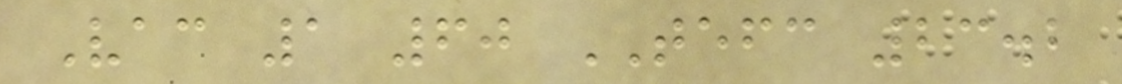Vac 1 60 TEFC 23.2
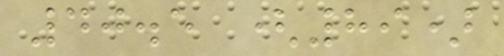40.5 (89)
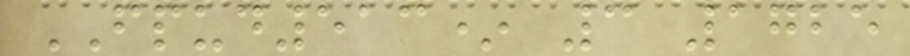FPUD513* 3 1725
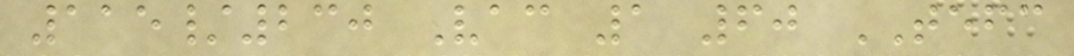115/230 Vac 1 60 TEFC
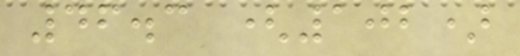46.3 (102)
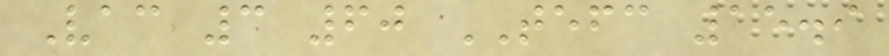Vac 3 60 TEFC 15.9
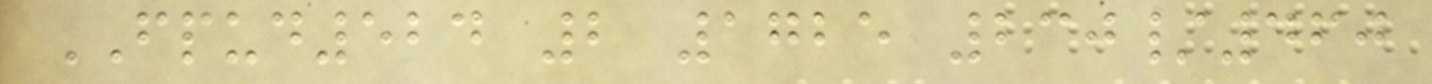FPUD524 2 1725 230/460
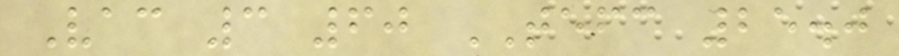Vac 3 60 TEFC 25.0
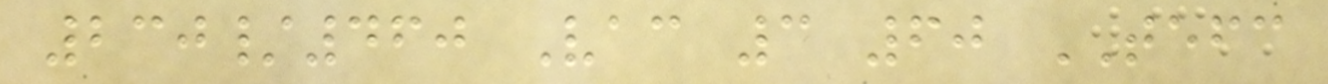230/460 Vac 3 60 TEFC
